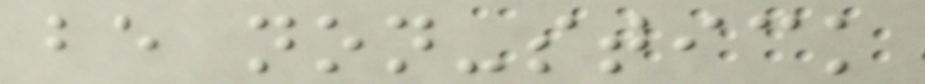be non-stick
